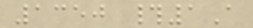1350 #1A
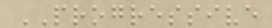PROGRESSIVE
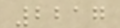2217
